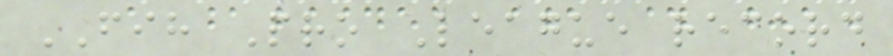FIH Pro League record
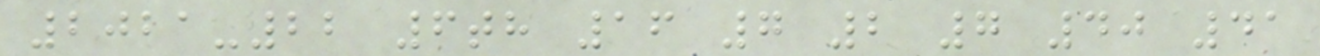2021-22 6th 16 7 2 7 40 41
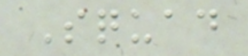Squad
